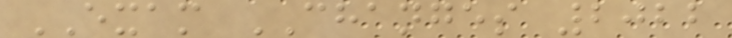EXAM CHANGES 2022
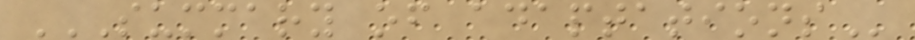SUMMARY OF ADAPTATIONS
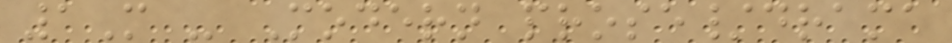1M - Modern prose/drama
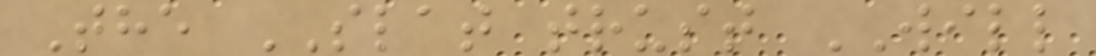The SLAT trust WILL
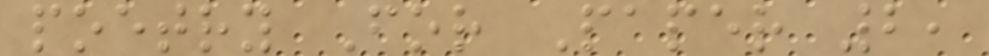poetry For Paper 2,
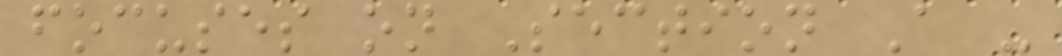focuses on Section A -
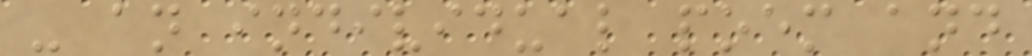- an individual poem and
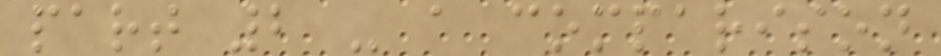part 2 - a comparison
